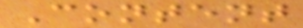Content
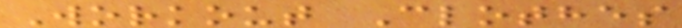Workout Clothes
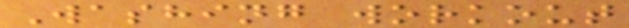Washing workout
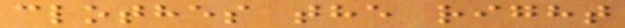clothes the right
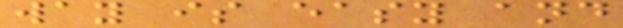way is easy and
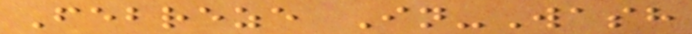Febreze In-Wash
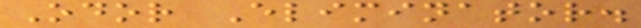Odor Eliminator.
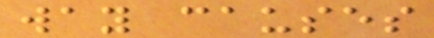way causes
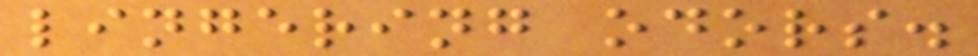lingering odors.
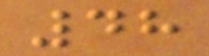48
